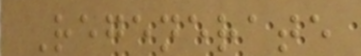Regenerate
